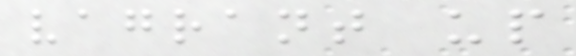vagrant up
